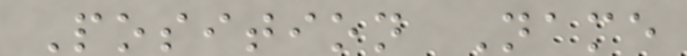Position Name
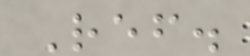Ref.
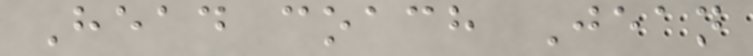Head coach Jean
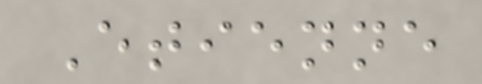Etienne
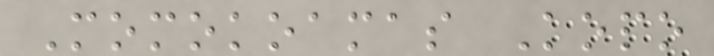Momokoamas Kopo
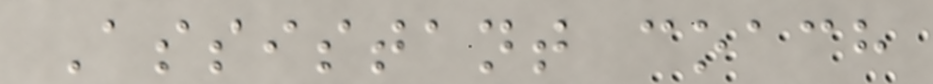Assistant coach
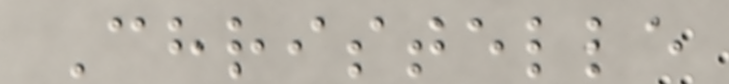Christelle
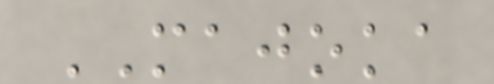MAJOKA
